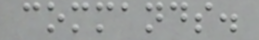commands.
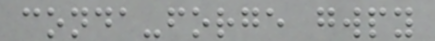conda-forge gwpy
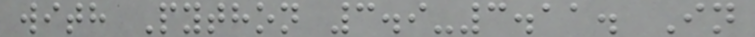with Python 3.9-3.11. In
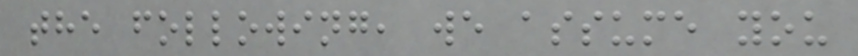the following, we assume you
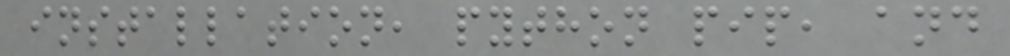installation, python pip, and
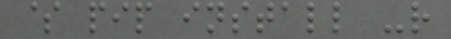$ pip install -r
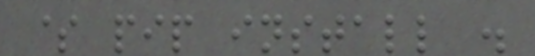$ pip install .
